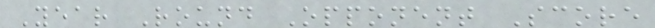Year Round Opponent Score
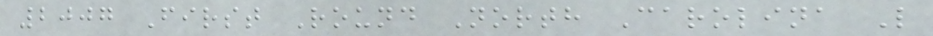2007 First Round North Carolina L
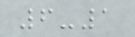6-1
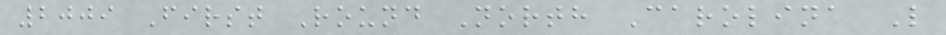2009 First Round North Carolina L
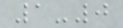1-0
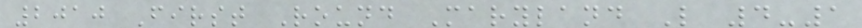2010 First Round Maryland L 4-1
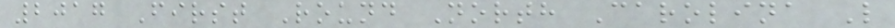2017 First Round North Carolina L
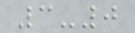3-0
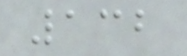132
